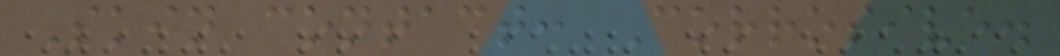Skin contact: Corrosive.
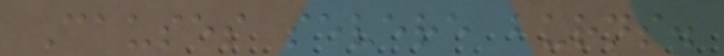Causes severe burns.
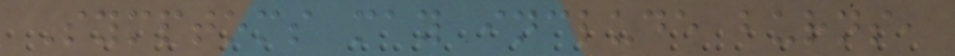Symptoms may include burns,
